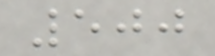500
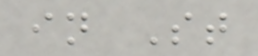in St
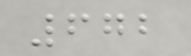672
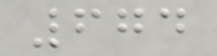674
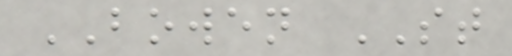BOWEN ST
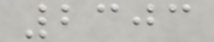2303
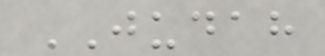JUDAH
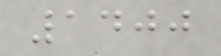1400
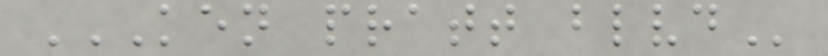KEN PRATT BLVD
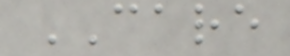CARE
